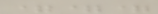===
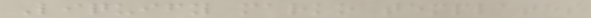Liquify marko templates
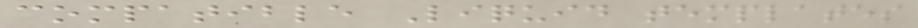compatible Liquid templates
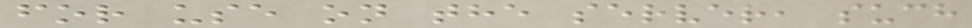for use on the server, such
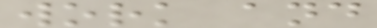work and
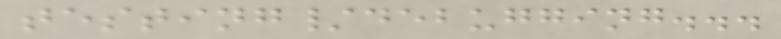testing/debugging...
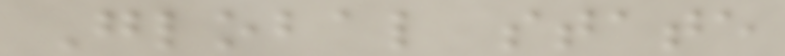Global state
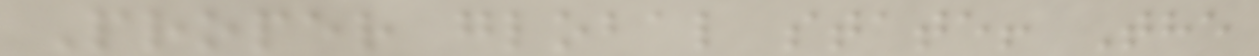Proper global state! The
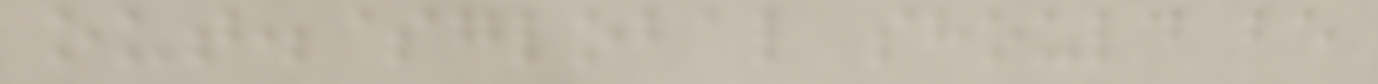out.$global should be
